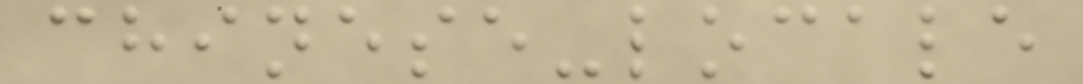chinese-locale
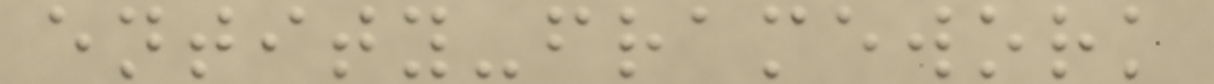entity-framework
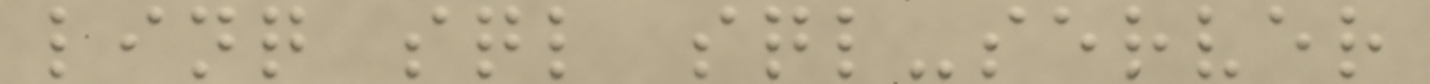linq sql sql-server
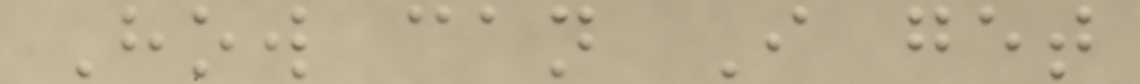How can I get
